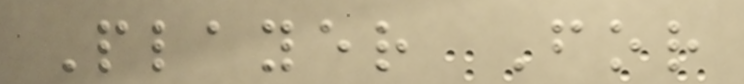Player For
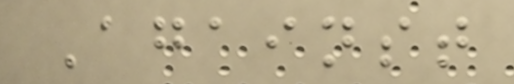Against
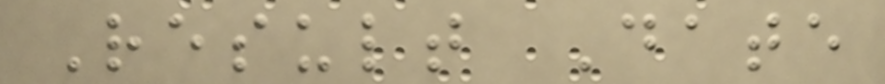Result Date
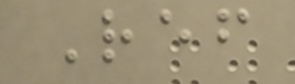Ref
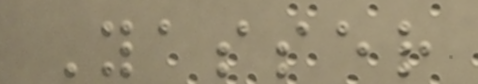Yasser
